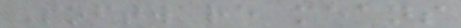Software means
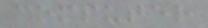computer
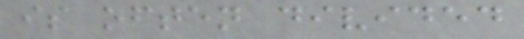is often divided
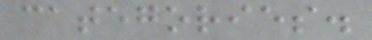categories.
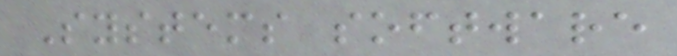Systems software
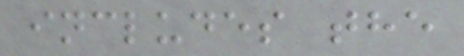includes the
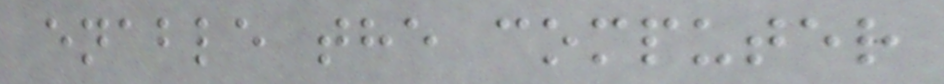enable the computer
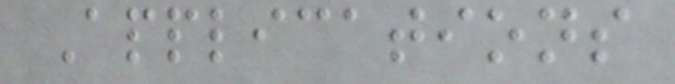Applications
